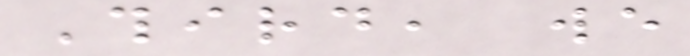Third, we
